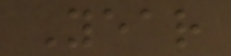Year
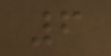6
